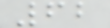62
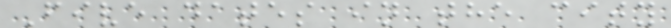Five dates in the city
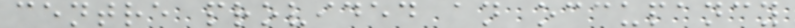centre provided an occupancy
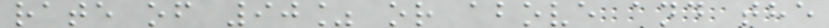rate of 90% or above and the
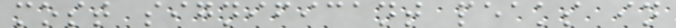most significant peaks in
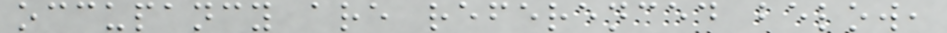occupancy are referenced below,
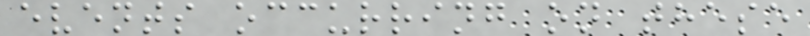events occurring on these
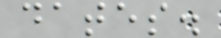dates.
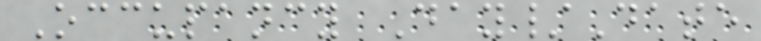Occupancy Day/Date
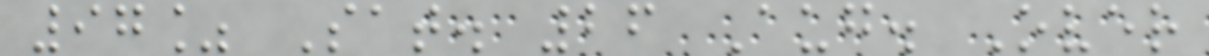97% Sat. 26 Aug. Over
